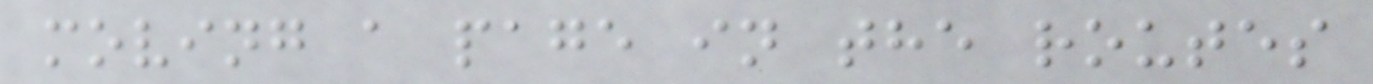moving a page in the routes
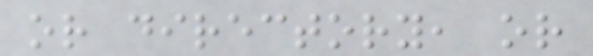or directory, or
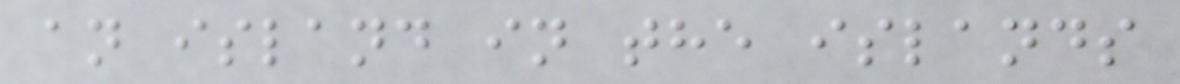an island in the islands
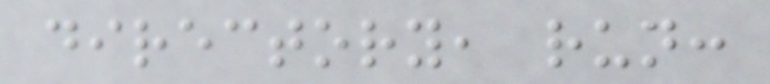directory, run:
